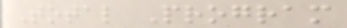Total Program
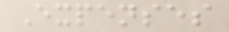Expenses
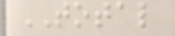TOTAL
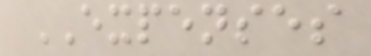EXPENSES
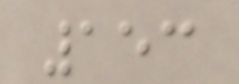153
